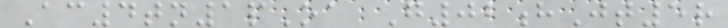Ac4tn1pOa G02hJt5r
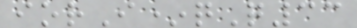iorI*qQ33
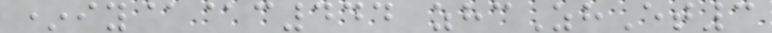*iy@@c444 zhcZhEt3
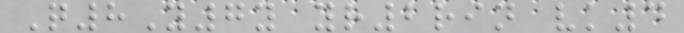Q8Y7y yr2rin vk4
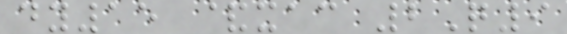dy15 &xac 2Q9
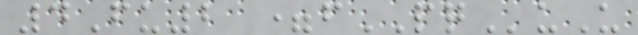4Fu2 =fPQuU
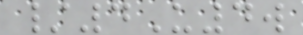/4U4w
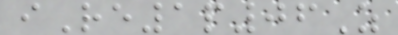iRe1p06Z
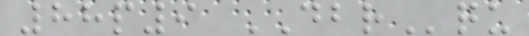88p9 DBRqu
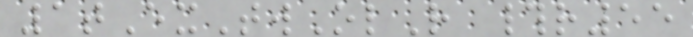1tExTwOlR #r55
